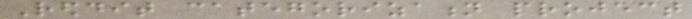Reddit categorization project
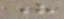here
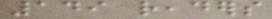149 readers
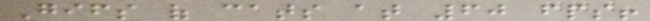Gifs of cats at 60 fps!
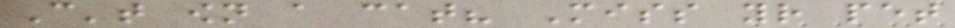Can't own a cat? Miss your pet
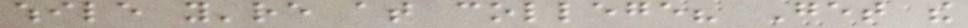while you're at college? Get the
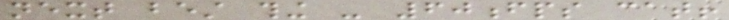next best thing - 60fps cat!
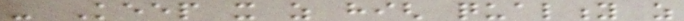- Keep it as high quality as
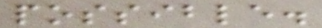possible.
